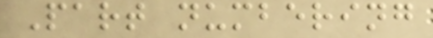Part numbering
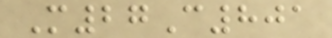M27C801
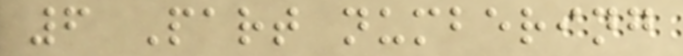6 Part numbering
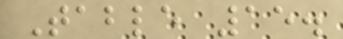Table 15.
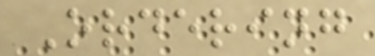Ordering
